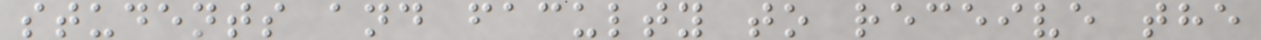students and faculty to receive the
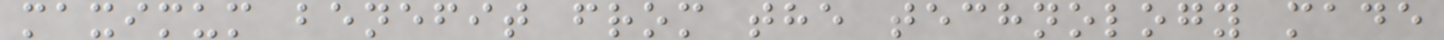maximum benefit from the technology made
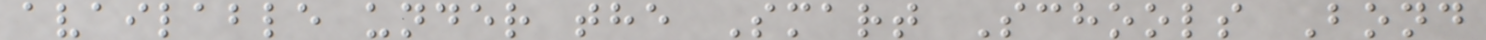available under the Smart Schools Bond
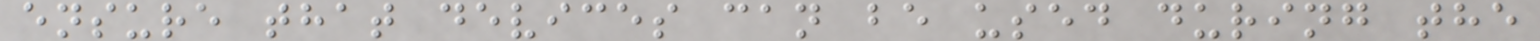ensure that devices can be used during the
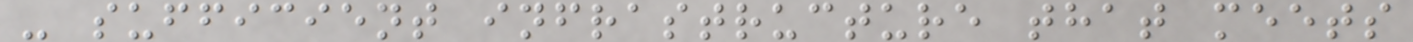- sufficient infrastructure that meets
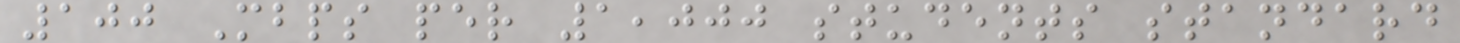100 Mbps per 1,000 students standard
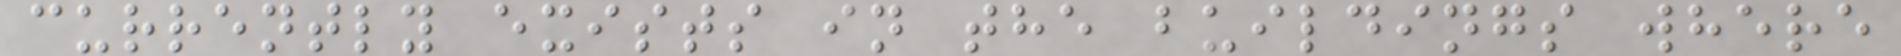currently exists in the buildings where
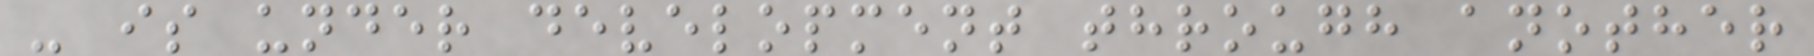- is under development through another
